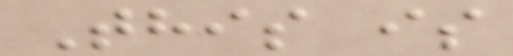This is
